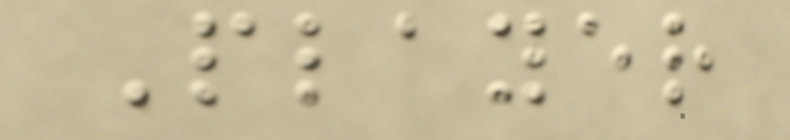Player
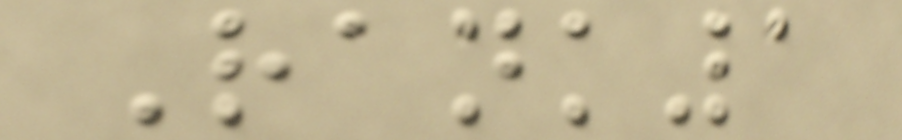Rank1
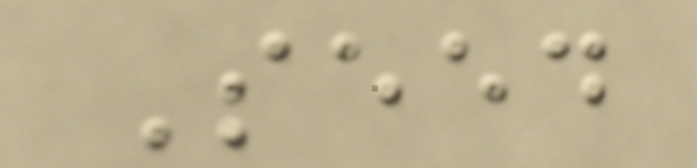Seed
